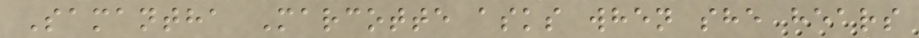Samantha Marcotte asks when she hears
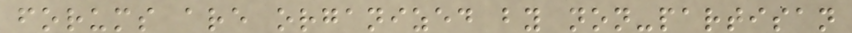forums are organized by non-partisan
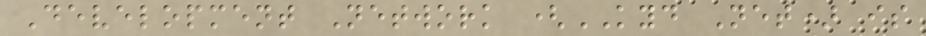Development Network (KYD Net) is
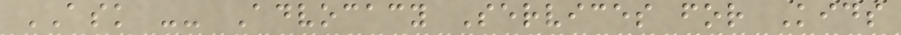ASK -- Advocacy Services for Kids
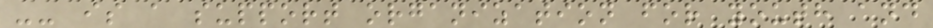-- is a support organization for youth and
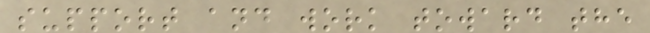support and work toward the
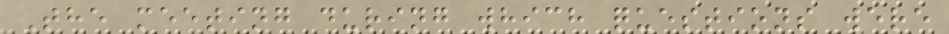The meeting during which questions were
